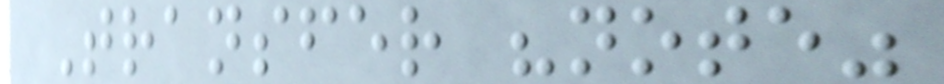Transfer "note"
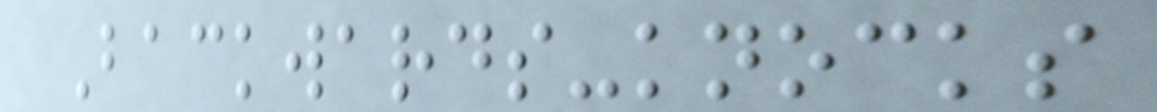Backwards-knocks
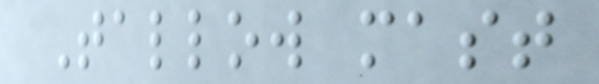Tallow mast
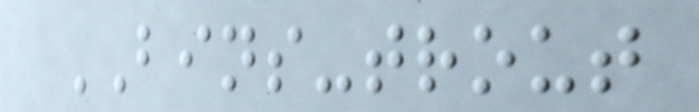BINS-trout
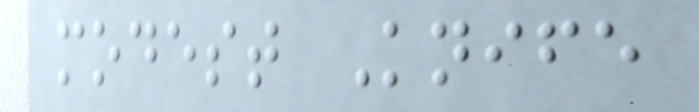modest Knife
